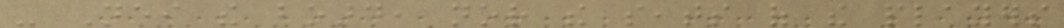- Neither the board, nor the seats of the players
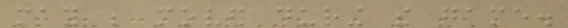may be moved during the game.
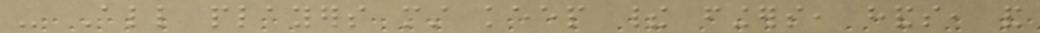- All players must keep their fingers, hands, and
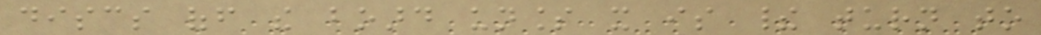discs off the board unless it is their turn to
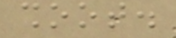shoot.
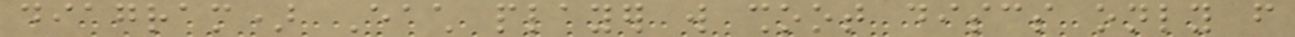diagram) Each player will shoot discs only from
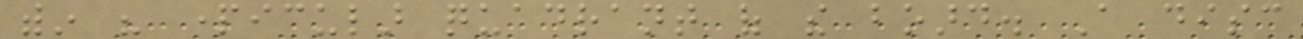within his particular quadrant of the board. A disc
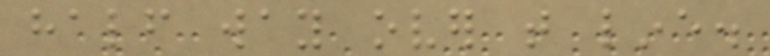half way over that line.
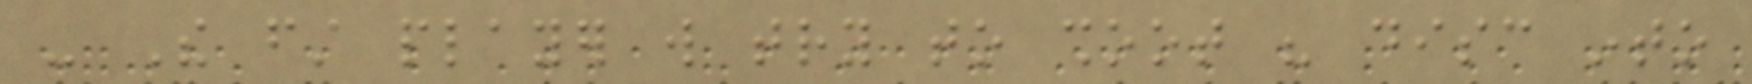- The first player will try to shoot his disc into
